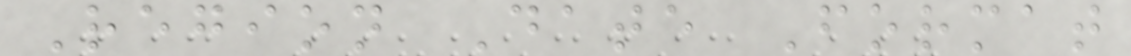Region Date Format
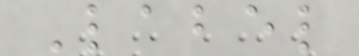Label
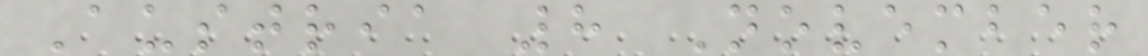Austria 8 November
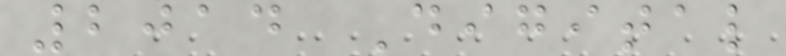2014 Digital
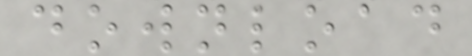download
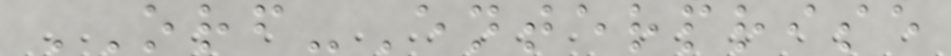ORF-Enterprise
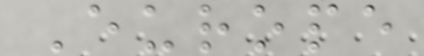Europe
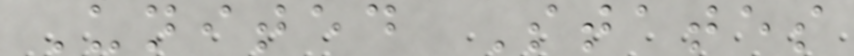United States
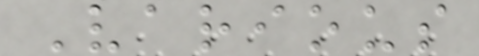Various
